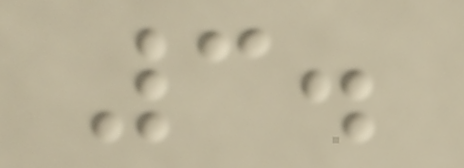3.
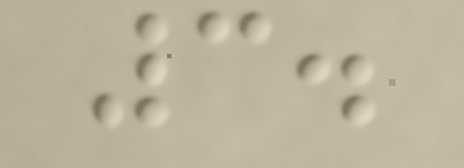3.
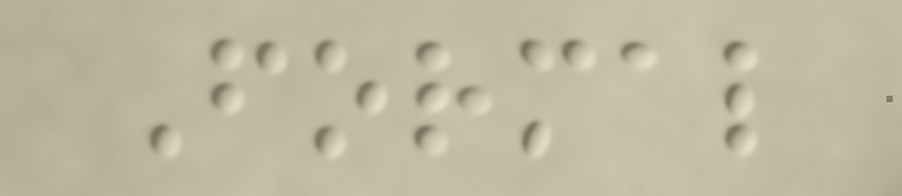Formal
